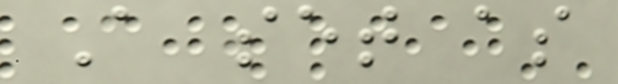A set as
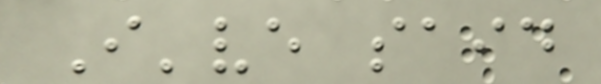I've said
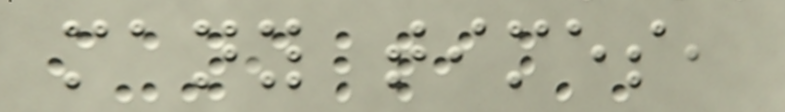many times,
